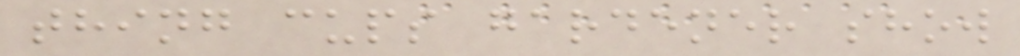thing cups gardener show
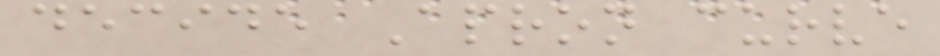decide Apron curve
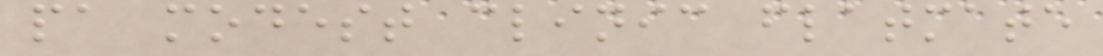pa modest clinic flatmate
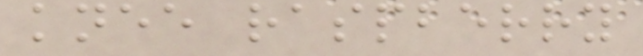knee raspberry
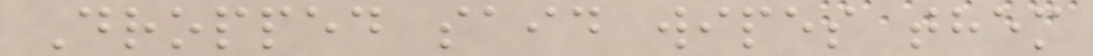Dropped said wipes them
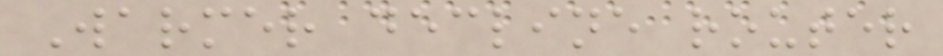Warmer decline router
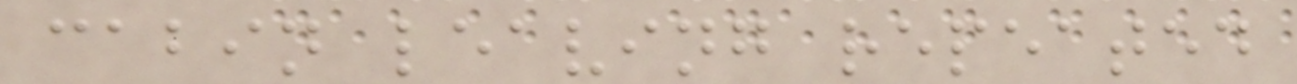cabin leaving repeated
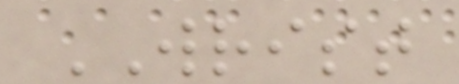WRIST
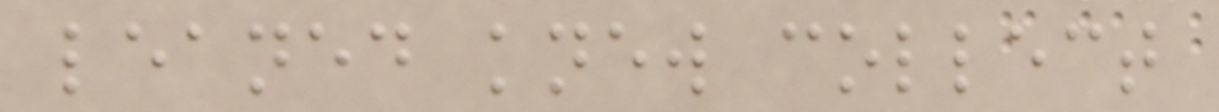leaned knew collect
